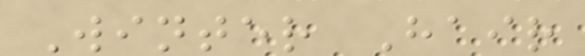Winter Hair
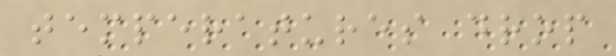temperatures drop
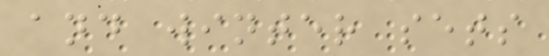and winter sets
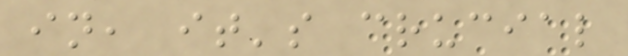in, it's crucial
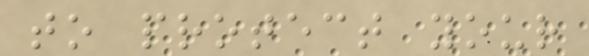to protect your
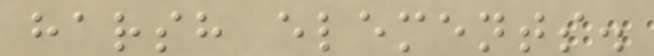harsh elements.
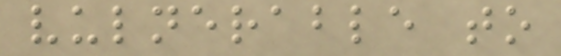vulnerable to
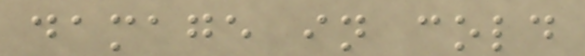damage in cold
